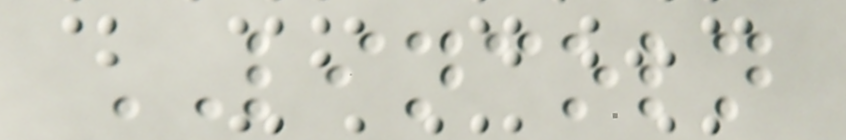LINCOLN
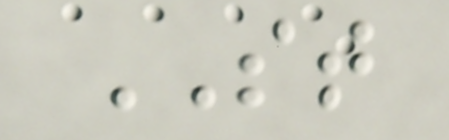ST
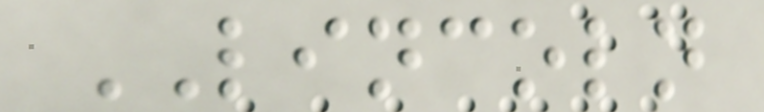LINCOLN
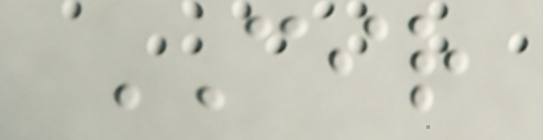CIR
